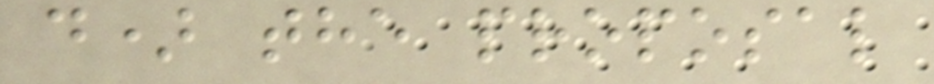d) the proposal
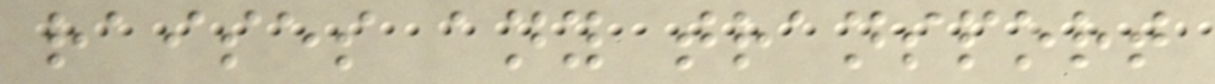raises any transport
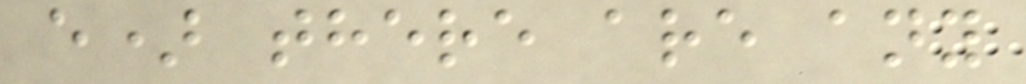e) there are any
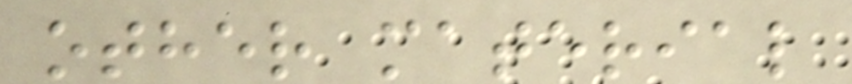other material
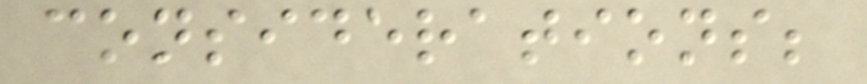considerations;
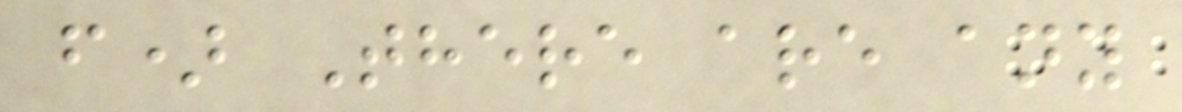f) There are any
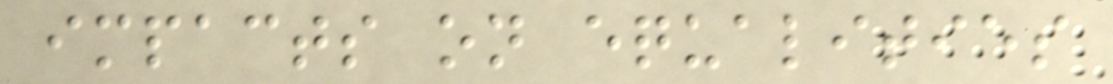impacts on equalities
